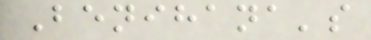Benihana's
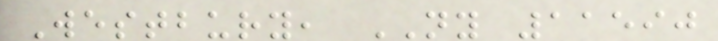Westbury, NY 11590
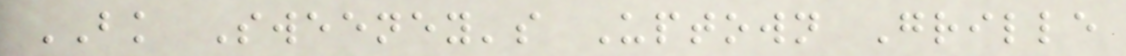BK Sweeney's Uptown Grille
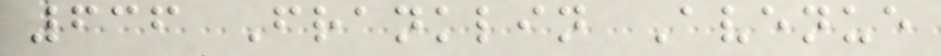636 Franklin Avenue
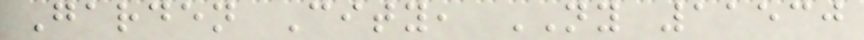Garden City, NY 11530
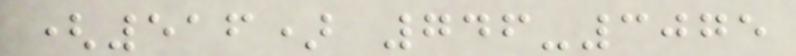(516) 746-3075
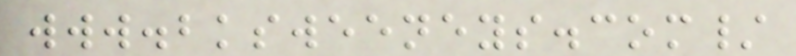www.bksweeneys.com/
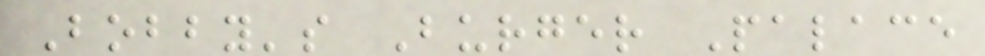Bobby's Burger Palace
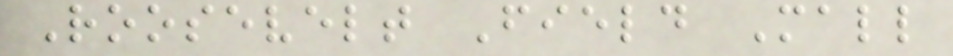Roosevelt Field Mall
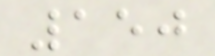150
